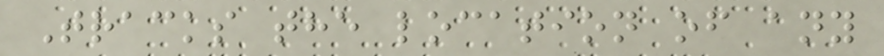Tracks the location of any
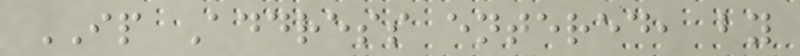IP Address entered, by
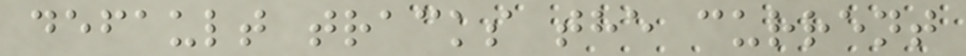default tracks the current
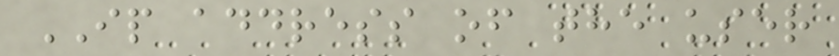IP address of the user
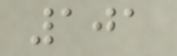101
